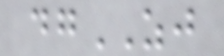dgZJ
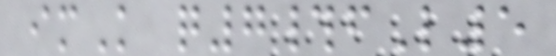imK q7#fL5
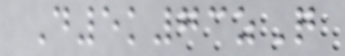D5k73zQ
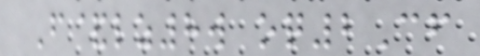F&lz8w oq2Cf
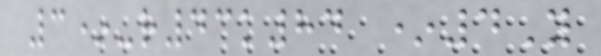3*-r43k84 *4Y
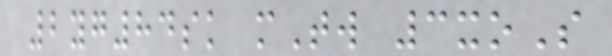2yg84sk mTw 3xoS
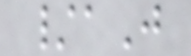/aJ
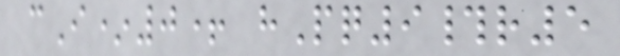cI*0+ hPq9#r5
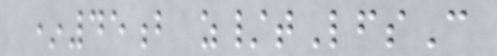*45b z/tLfsC
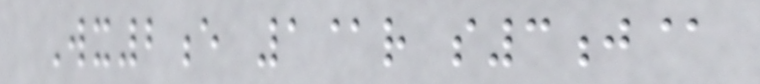Wx2e 1@r s3j@
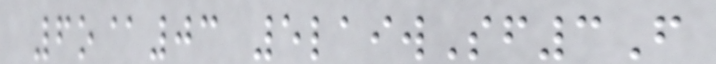6o@03 5laiwSf3F
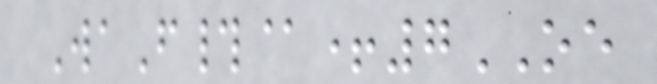WaF#@+7OE
